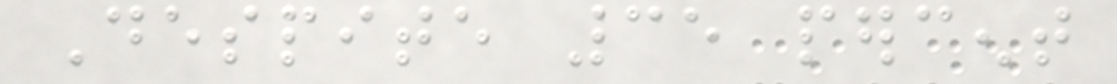Despite 35 percent
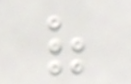of
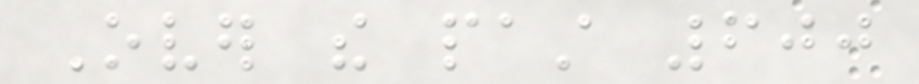Over the past 600
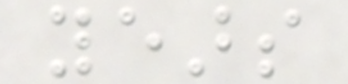years
